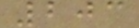203
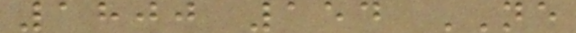1800 154 NE
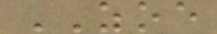ZOE
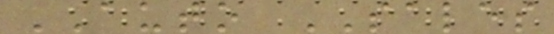AUTO SALES
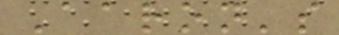Aaron's
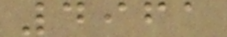4961
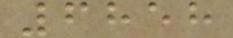6858
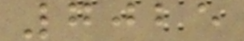7025
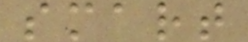smart
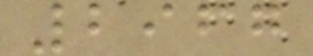2967
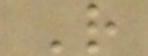R
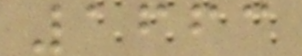1663
